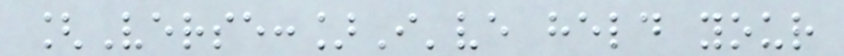[Verse:]I've held your
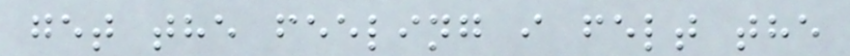get the feeling i felt the
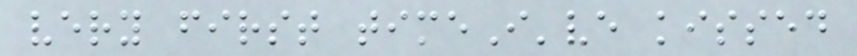very first timeI've kissed
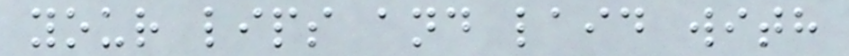your lips and laid with
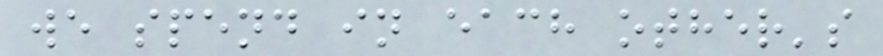we spend in each other's
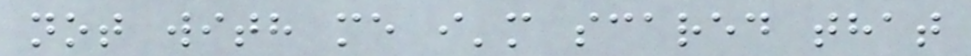not with me i'm scared that
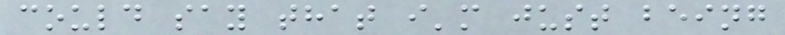could say that i'm just being
